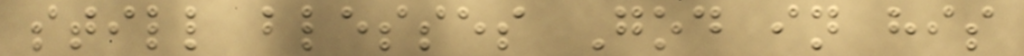still blesses God in his
